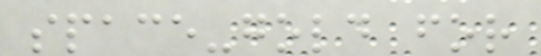space-gold for
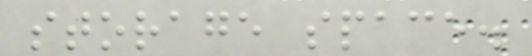storage space.
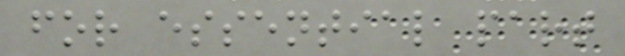for essential part
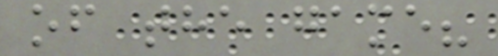of the game?
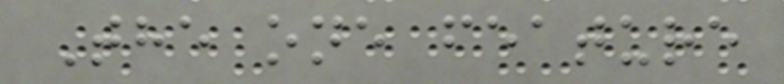The one feature
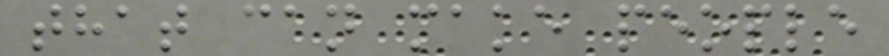that can make people
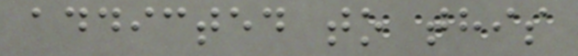addicted to this
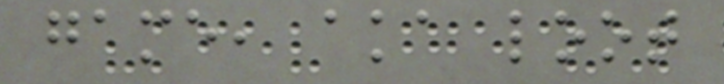game, aka loot
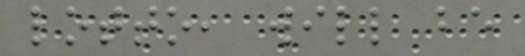lotto, will be
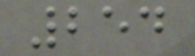254
